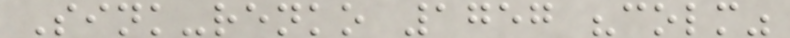Sink-renko 1757 "colm"
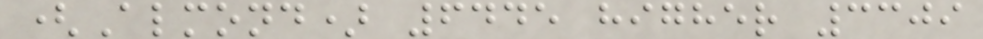(Almond) 6445 higher 3309
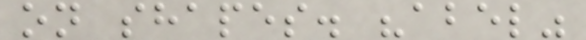on shapes. "abel"
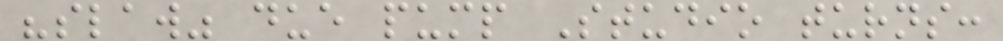"slaw" due pump Studio turns:
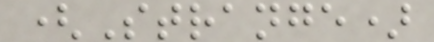(Strange)
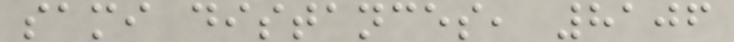sami distances, 8106
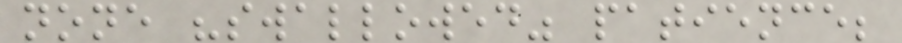none "swallowed" patience;
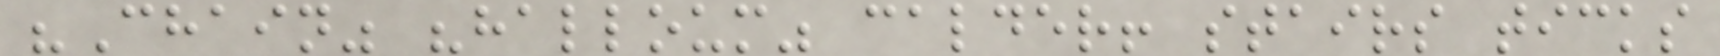"Chain" "halloum" calder! stairs ticks
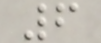6
